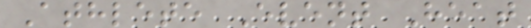Athlete Event Heat
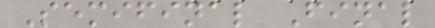Semifinal Final
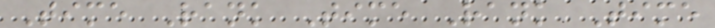Time Rank Time Rank Time
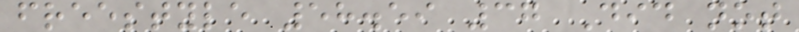freestyle 58.59 37 Did not
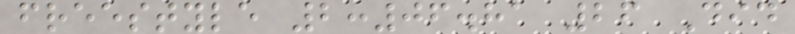freestyle 2:06.81 26 Did
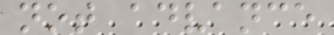not advance
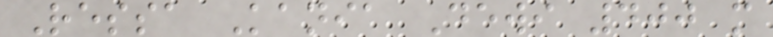Ressa Kania Dewi 400 m
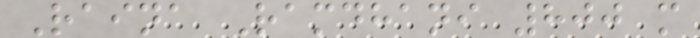Raina Ramdhani 800 m
